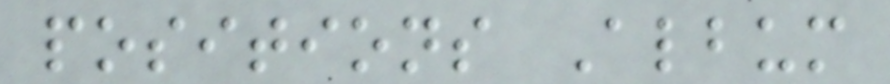positions Album
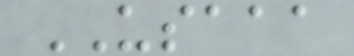USAAA
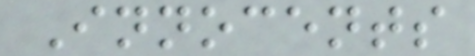Innocents
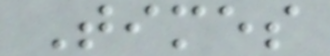Times
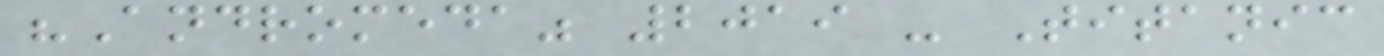"Andromeda" 2019 - Titanic
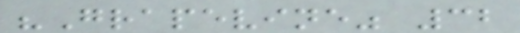"Grapevine" 32
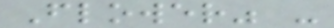Flower" -
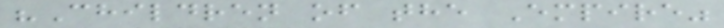"Children of the Empire"
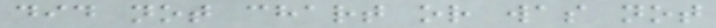did not chart or was not
